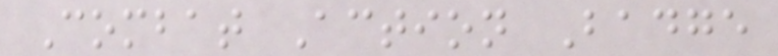Combat Action Badge
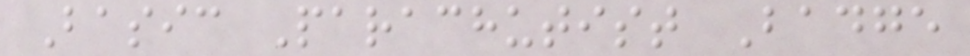Basic Parachutist Badge
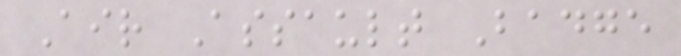Air Assault Badge
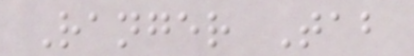Ranger Tab
